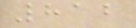812
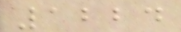1224
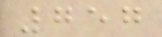757
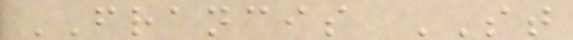FRANCIS ST
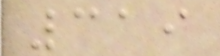319
